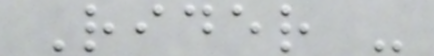Rider -
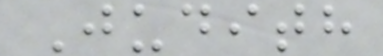Judith
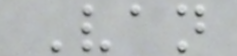Van
